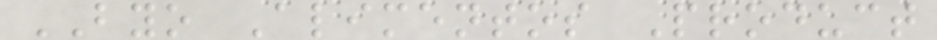BYO Alimentos Product
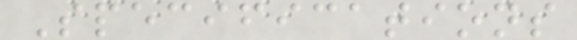Specifications
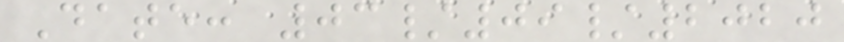Date: 03/09/2020
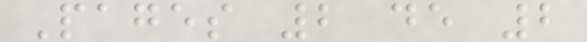Pages 2 de 2
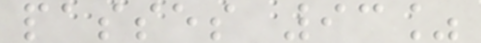passes 93%
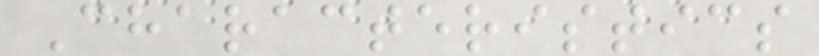Characteristics
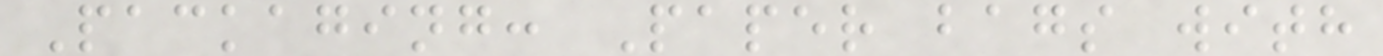Packaging: Paper bags with
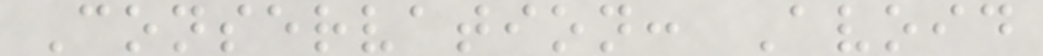Conservation: Avoid
